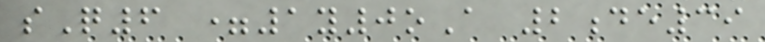sQ6 =1y0oA 2de39
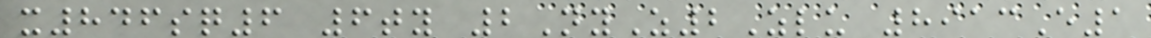x846sq6 6ty 2NyZ2Zlu 8913E1
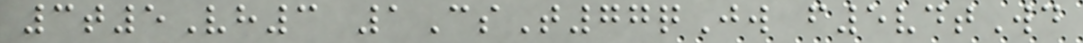3t5Vh3 1CsT77qJw f5vdtWd
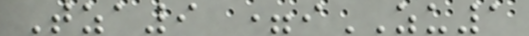Tza9 =iZU1
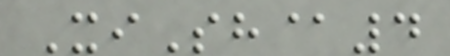XiSh@4
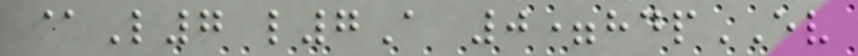@L7 l7A 0=hdpEV
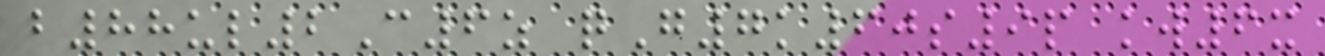b88ul2C6z qG7k60s9p kw6x
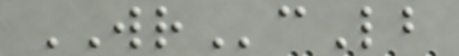WRcLb
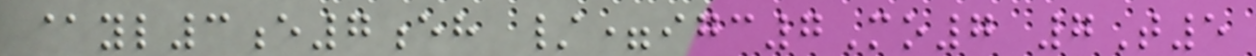@yl3e7eh /=igc7Mo7 7T5
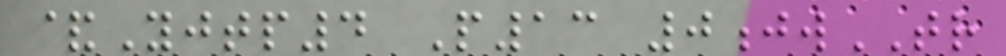&Yjtp4 P13 0jwTR
